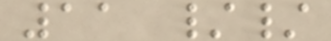11 //
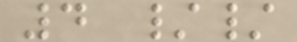4 //
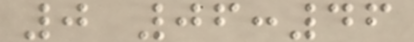0 06:46
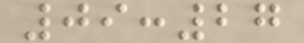09:27
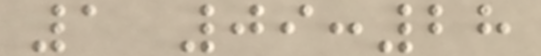1 09:28
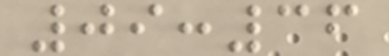09:36
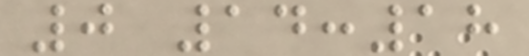0 14:18
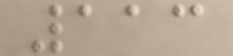113
